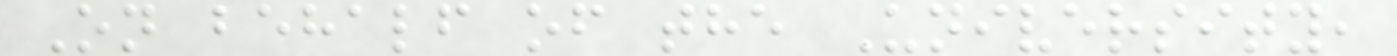On behalf of the University,
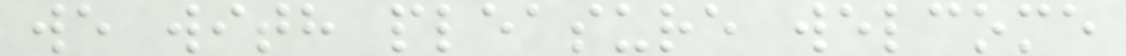we with pleasure welcome
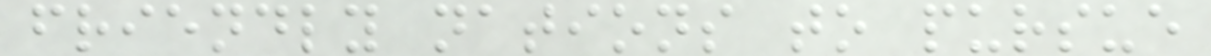friendly nations to pursue
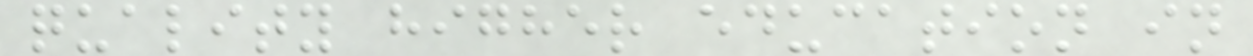quality higher education in
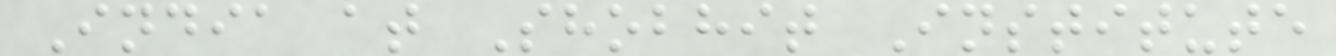India at Shobhit Institute
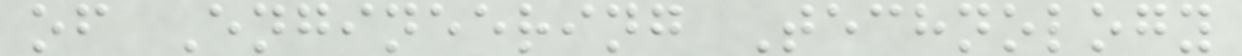of Engineering Technology
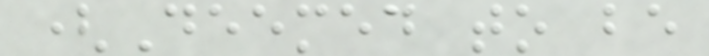(Deemed to be
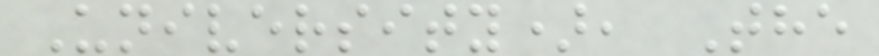University), The
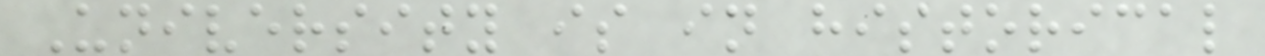University is in historical
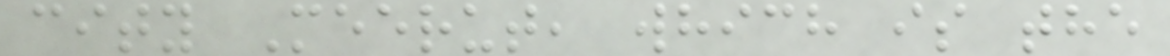city Meerut, which is the
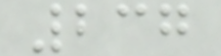237
